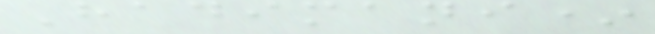Hadimani*
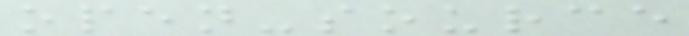open-source
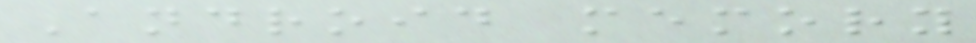Android memory
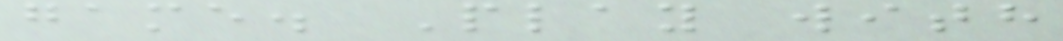game. Play with
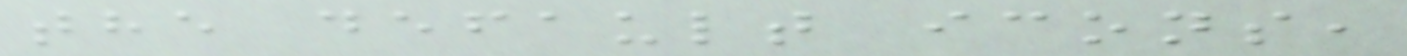the default icons,
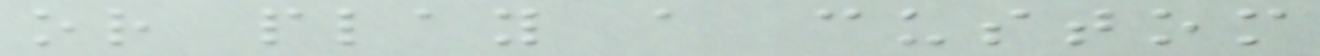or play a custom
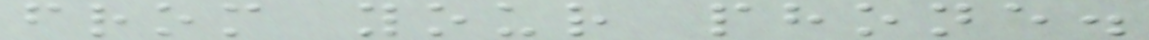from your phone.
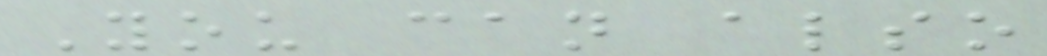You can also
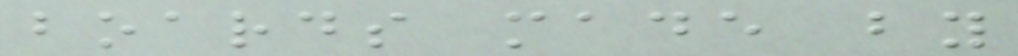boards made by
